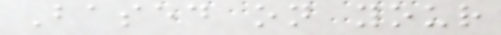Based on your
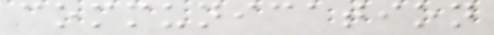communication
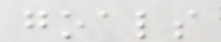goals
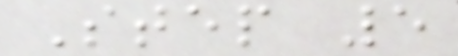Step 5
